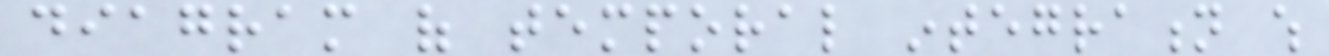diagram of temporal integration which
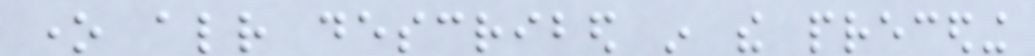one already described in the preceding
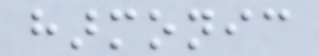harmonic
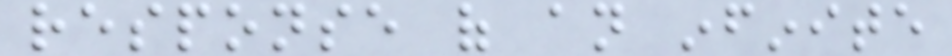response of an infinite
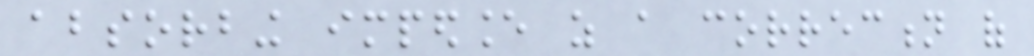absorbing impedance as a correction of
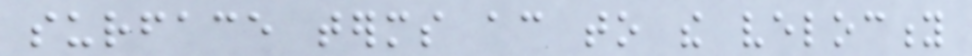surface terms according to the velocity
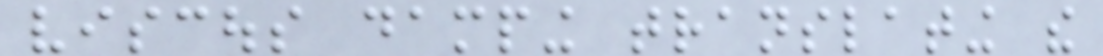viscous damping translating the
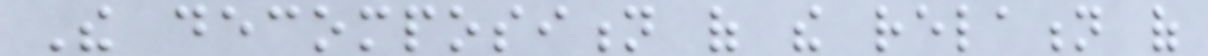The decomposition of the relation of
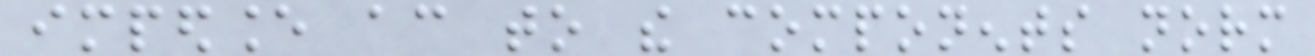impedance according to the components norm
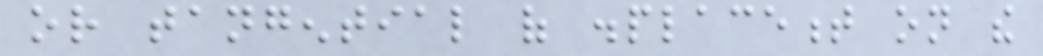or tangential of displacement on the
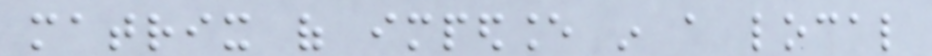matrix of impedance in a local
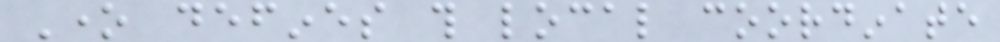One defines this local coordinate
